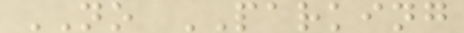NO PARKING
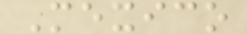Mexico
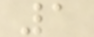1
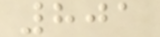801
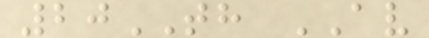20TH AV
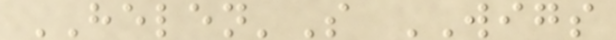HELEN'S WIGS
